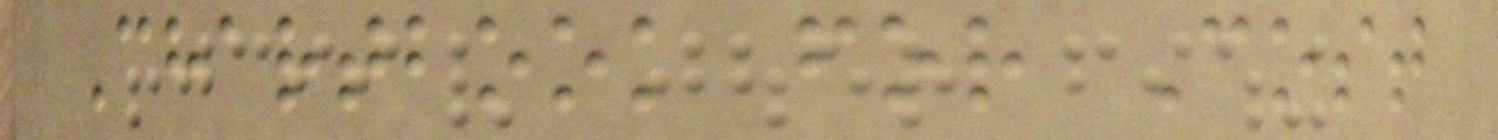Chartbook for Cost
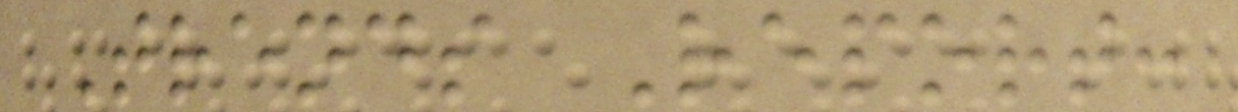Trends Report:
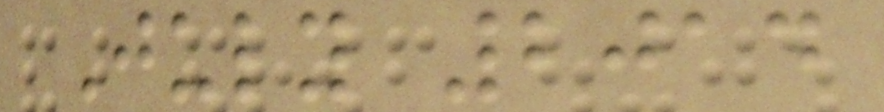July 2014
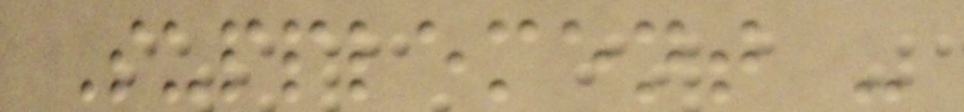Supplement -
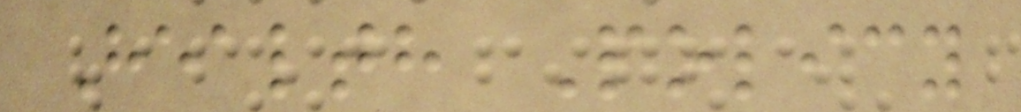Health Policy
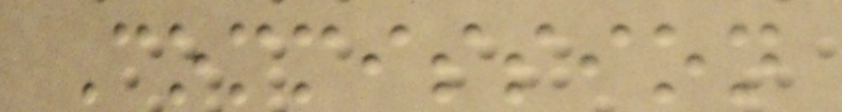Commission
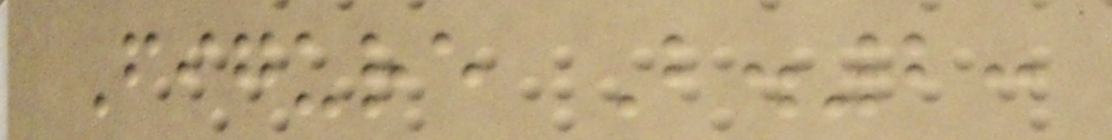Figure B.2:
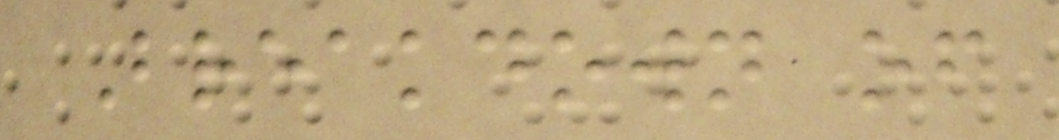Breakdown of
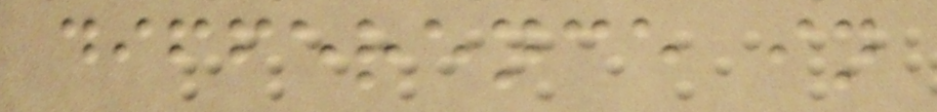difference in
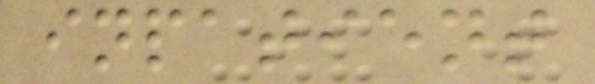inpatient
